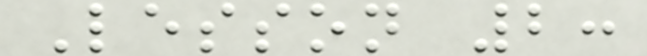Lesson 2:
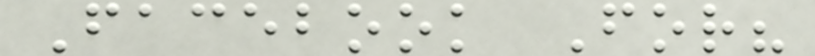Facebook For?
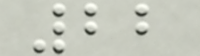22
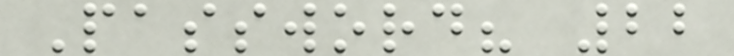Password? 22
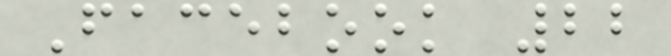Facebook 22
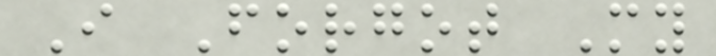I Forgot My
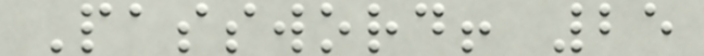Password! 25
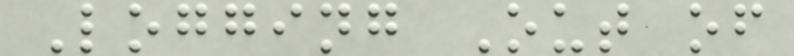Logging Out of
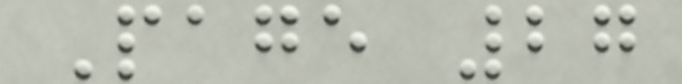Page 27
